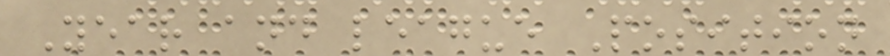Year and league Position
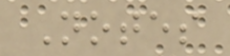Notes
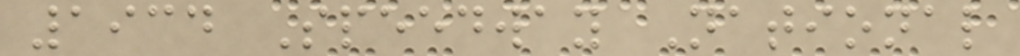1934 Speedway National
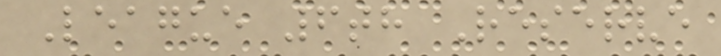League 6th Reserve
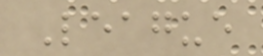League
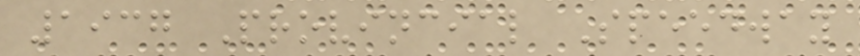1937 Provincial Speedway
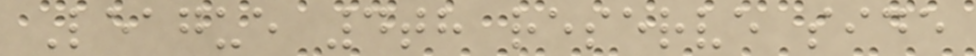League 4th reserve side
